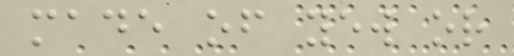made of yew or
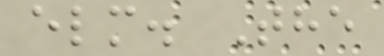elm. The
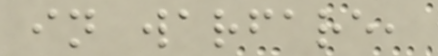in warfare,
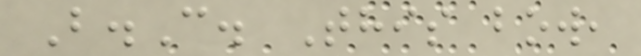B.C. This bow,
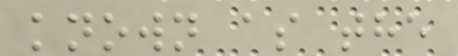known as the
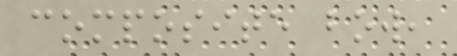composite bow,
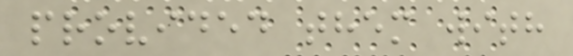provided them with
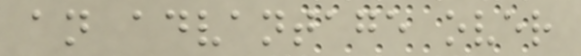an advantage over
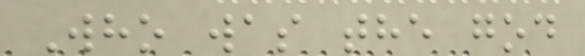Who was the god
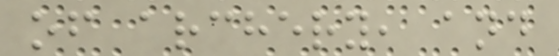of archery, and
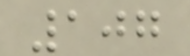107
